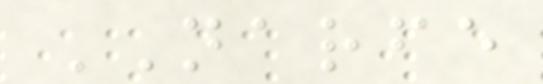NARFE
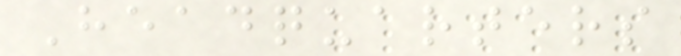Headquarters
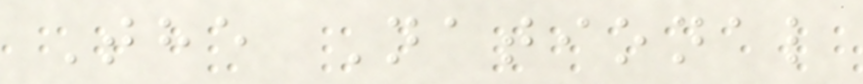The National
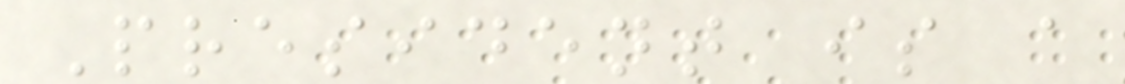President is a
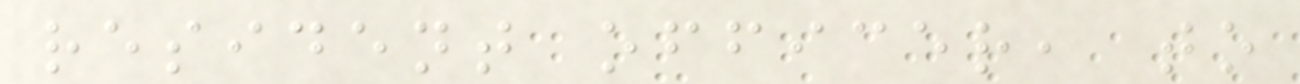resident officer, to
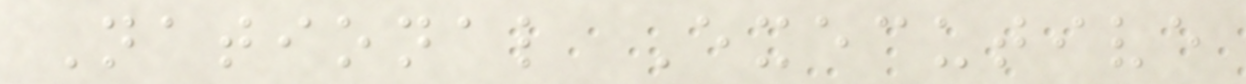National Executive
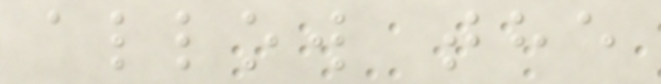allow the
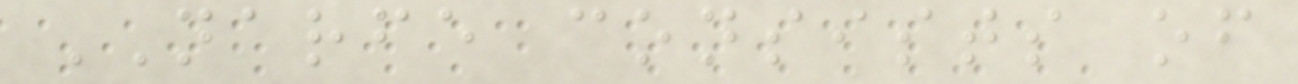NARFE consists of
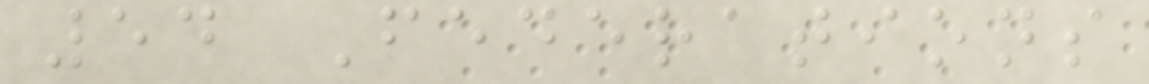54 Federations
